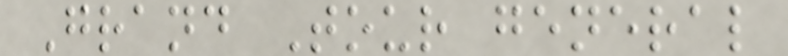Grand Tour general
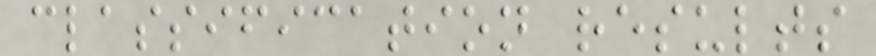classification results
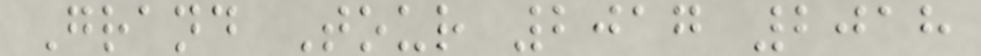Grand Tour 2017 2018
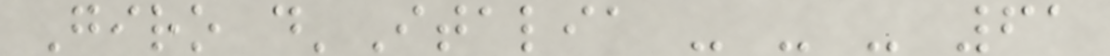Giro d'Italia - - - 61
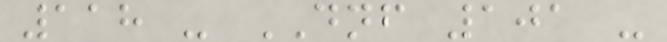118 - DNF 101 -
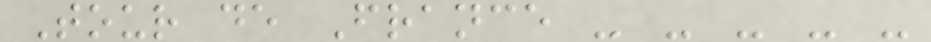Tour de France - - - - -
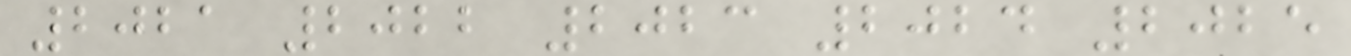2021 2022 2023 2024 2025
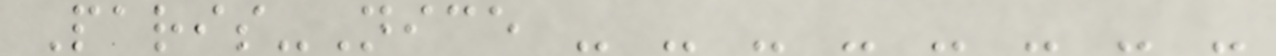Paris-Nice - - - - - - - -
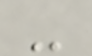-
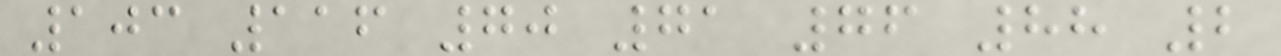103 116 70 71 76 88 2
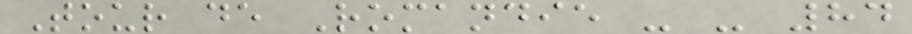Tour de Romandie - - 84
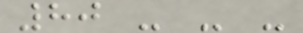80 - - -
